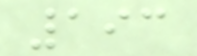193
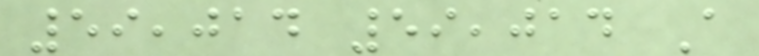59,014 59,014 A
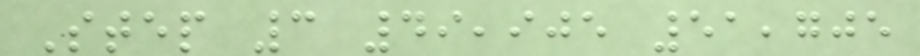Step 3 49,905 51,705
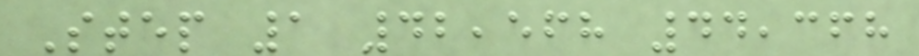Step 1 42,568 44,368
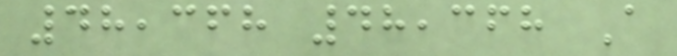48,368 48,368 A
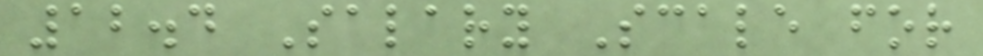12.4 Salary Scale for
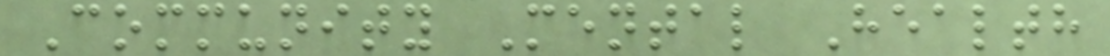Community Mental Health
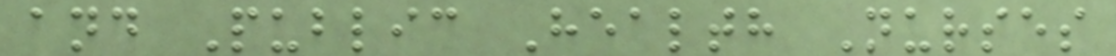and Public Health Nurses
